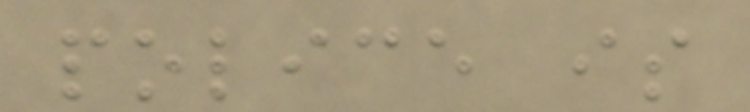police is
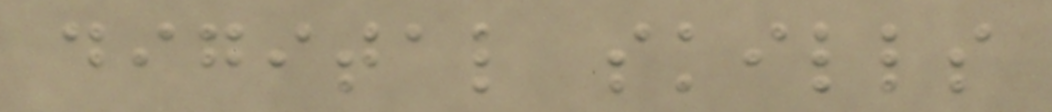digital skills
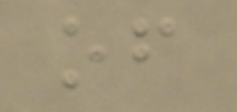of
